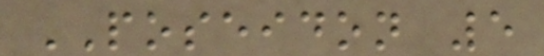POSEIDON 5
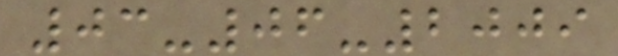03-06-2009
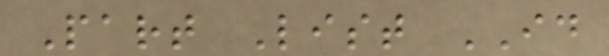Part List ID
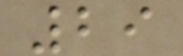29
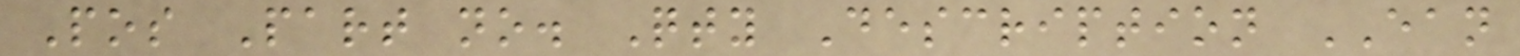Pos Part no. Qty Description EAN
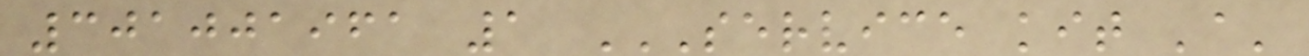301001961 1 SERVICE KIT 'A'
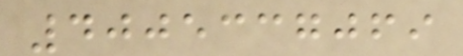4005337069
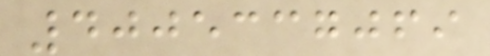4005337069
